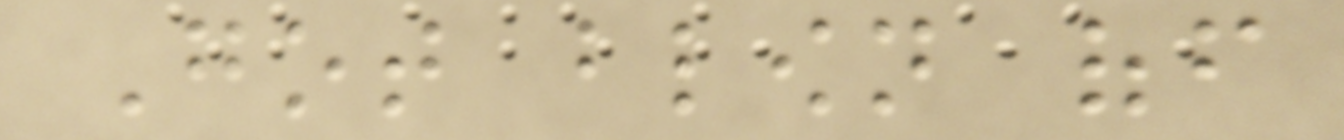Got blown off
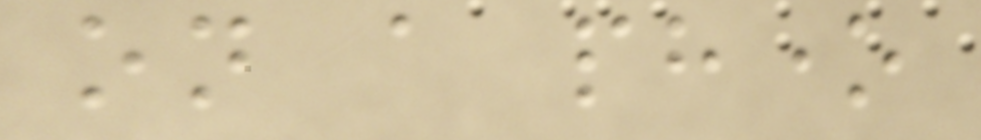on a phone
